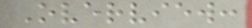Overview:
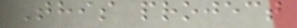This project
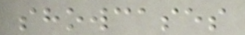showcases
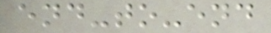end-to-end
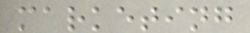marketing
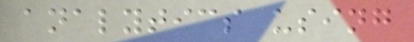analytics using
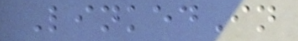LinkedIn
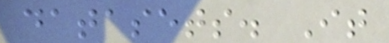datasets. It
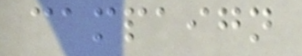campaign
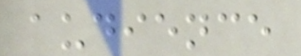audience
